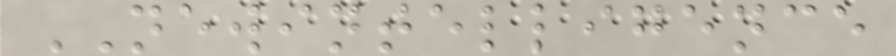NEWINTELLIGENCE
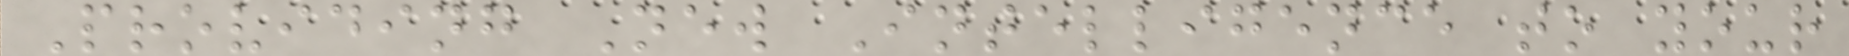Providing New Intelligence to your
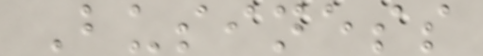Business
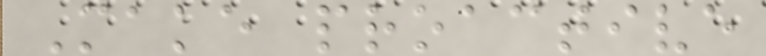Make proactive
